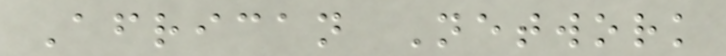African Network
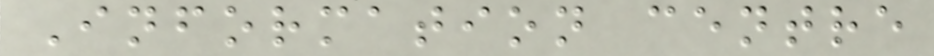Information centre
